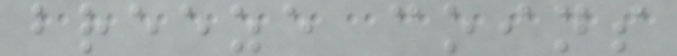breeze coins
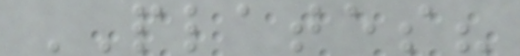PLATES?
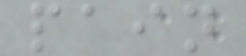pain
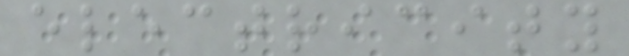electricity
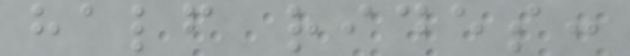half rides:
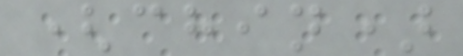(chin)
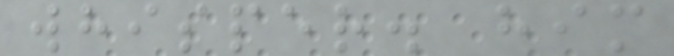whisper. him
